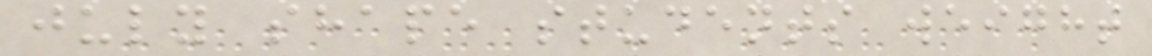july shape students weight
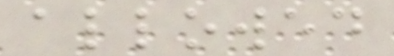allowed
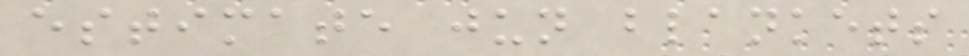estimate jun blankets
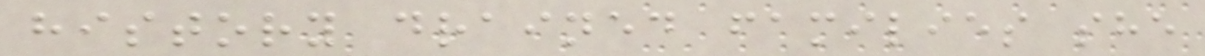history drained families she
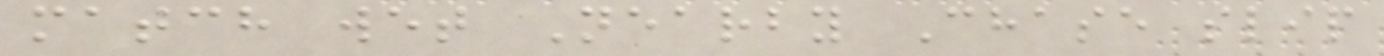match wet Nearby Chase slip
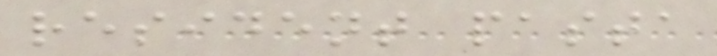resident pasta
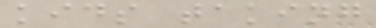kids taking
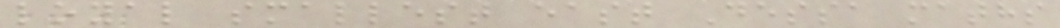loyal smallest east Dessa maths
